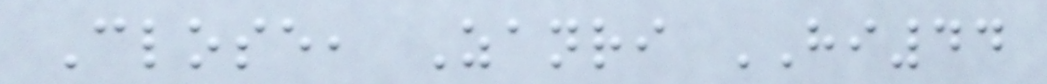Close, Zanri HI44
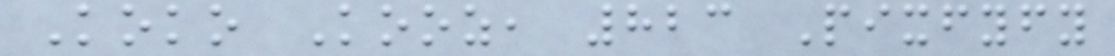Koko Kooz, 823 Pixfyfy
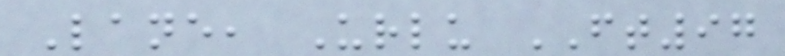Lane, Urlu FT97
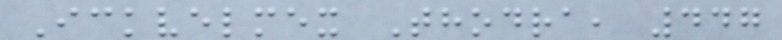Ickvelmex Thodra, 447
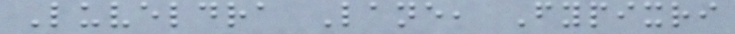Luveldra Lane, Fypixri
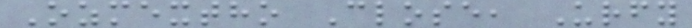Ozmextho Close, Urfy
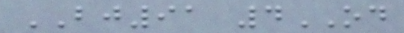BJ91 4OD
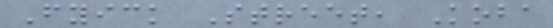Fyick Street, Koba
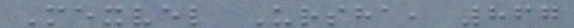Mexvel Ursha, 867
